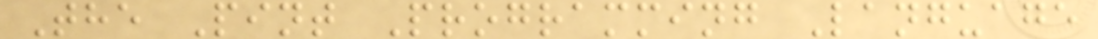The Pint Programming Language
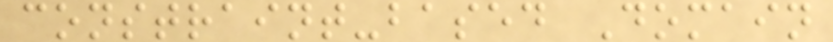constraint-based Domain
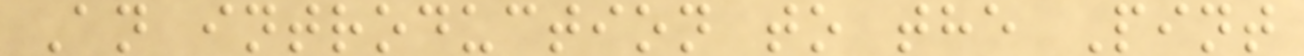An introduction to the Pint
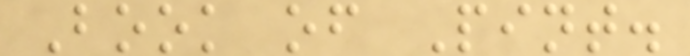Book of Pint.
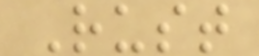Rust
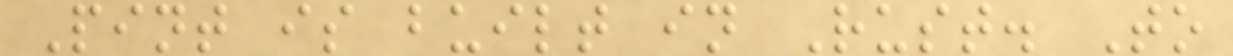Pint is built in Rust. To
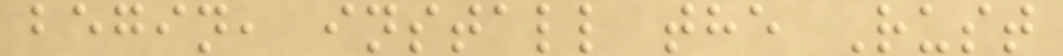begin, install the Rust
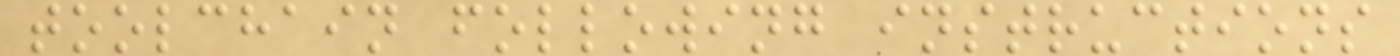toolchain following instructions
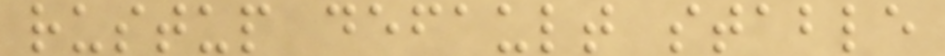rustup default stable
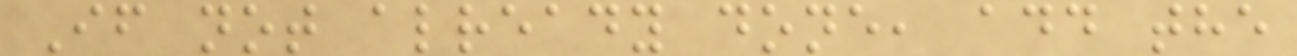If not already done, add the
